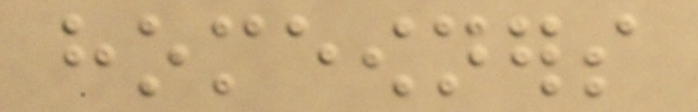homeowners
